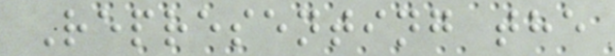Representing the
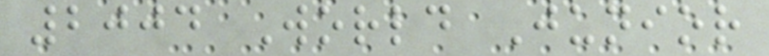2004 World Junior
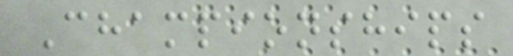Championships
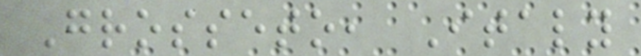Grosseto, Italy
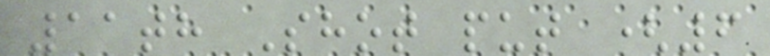11th Shot put (6
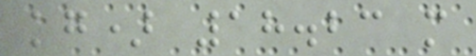kg) 18.23 m
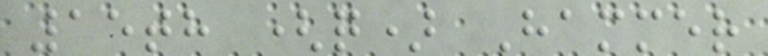15th (q) Hammer
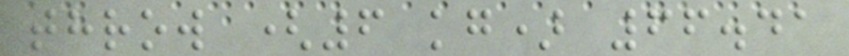throw (6 kg) 66.41
